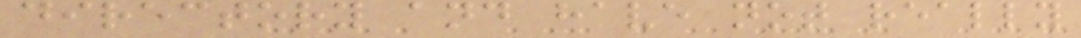directory and have not really
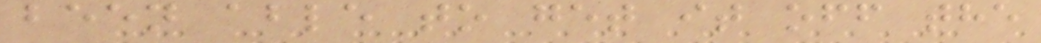been able to get it off the
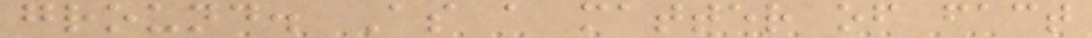ground. As a matter of fact
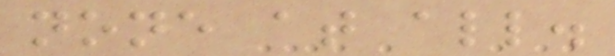none at all.
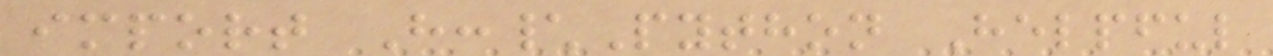import H:\Python Helpful
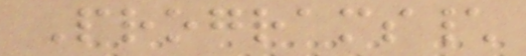Programs\
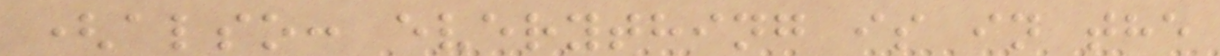(also: everything is in the
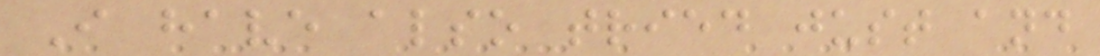I have also tried just and
